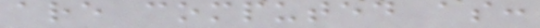are computed as:
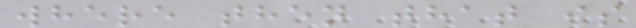where then that is
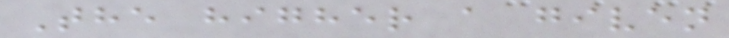The higher a given
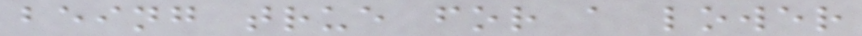being true for a lower
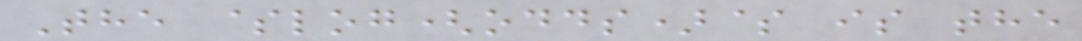The $log(odds)$ is the
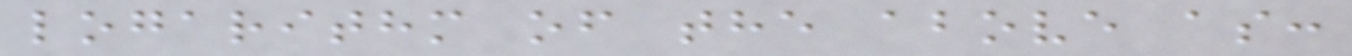logarithm of the above as:
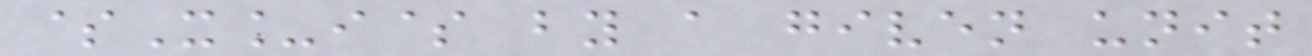$X_i$ by a given unit
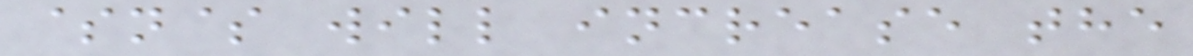$n$ will increase the
